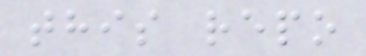this repo
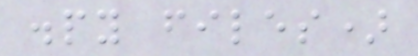.py files)
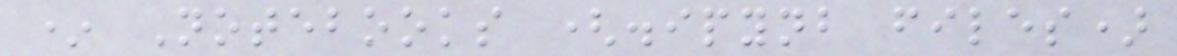* Notebooks (.ipynb files)
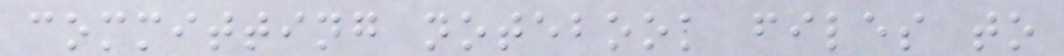committing notebook files to
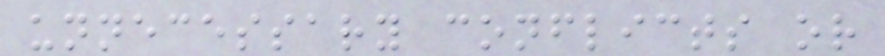unnecessary conflicts or
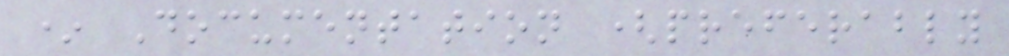* Documentation (preferably
